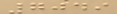7049
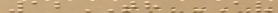12TH AV
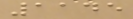1145
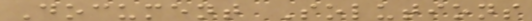Document Solutions
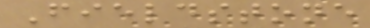Fieldstone
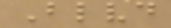Blvd
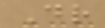Dr
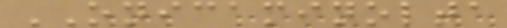ONICAMINOLTA
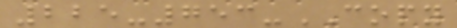225-753-COPY
